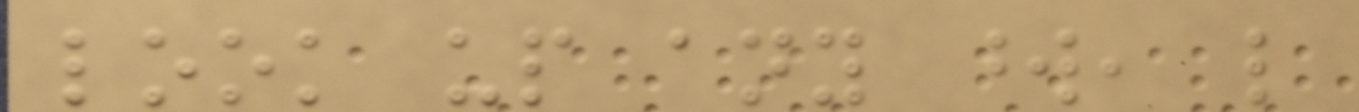look up any word, like
